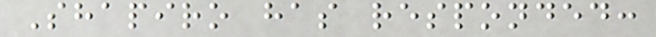Shapiro has responded:
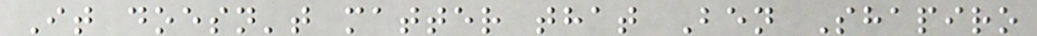It doesn't matter that Ben Shapiro
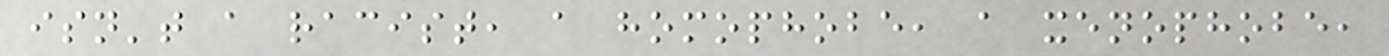isn't a racist, a homophobe, a xenophobe,
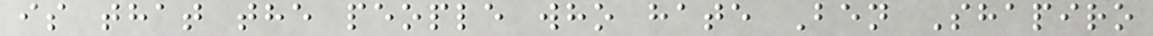is that the people who hate Ben Shapiro
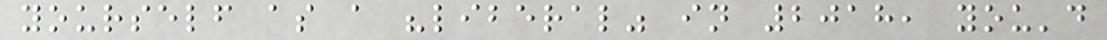yourself as a "liberal" in 2018, you'd
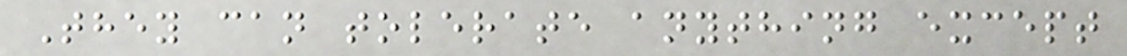They can tolerate anything except
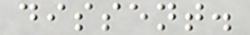dissent.
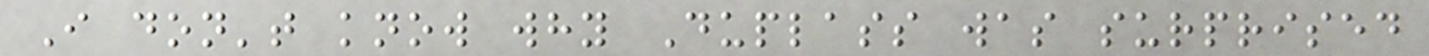I don't know why Duplass was surprised
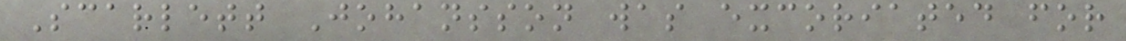Scarlett Johansson was excoriated for
